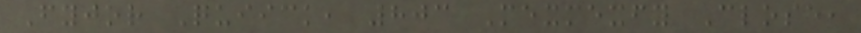Fyjor Quiick, 803 Mexmexfy Close,
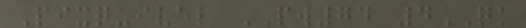Pixquivel PW74 4QK
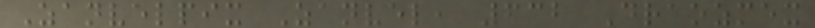Zanvelpix Zanvel, 632 Draozmex
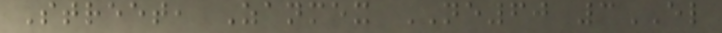Street, Zanmex NE60 3EL
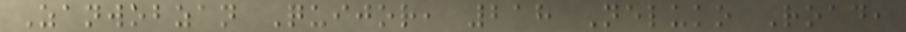Zanwobzan Quijor, 218 Neluko Road,
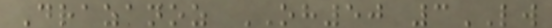Drazanoz OH50 3LW
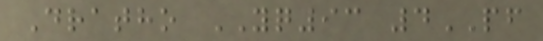Dratho YQ93 4PF
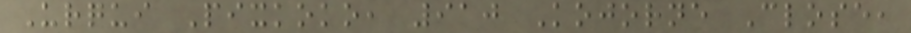Urqui Pixkoko, 910 Kojorne Close,
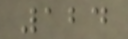124
